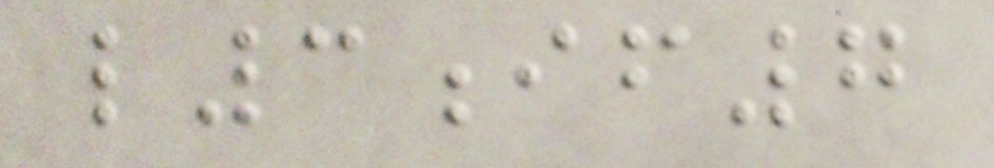l3if7
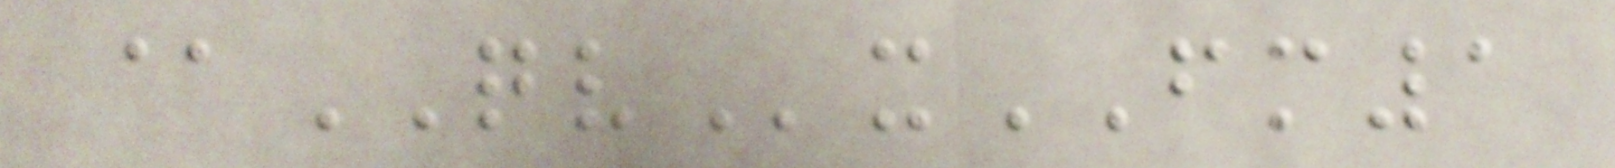@QVxFM1
